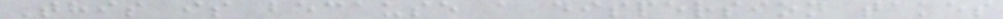This is because a dispersion takes
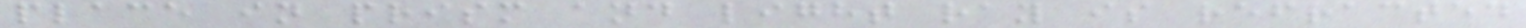place in prism and light ray is refracted
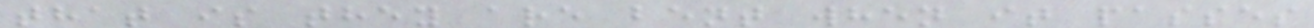that is they are bent when it passes
